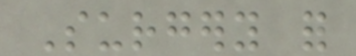Surgery for
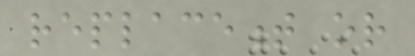replacement or
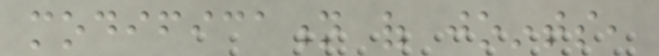modification of joints,
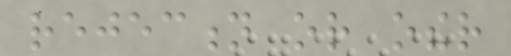rejection or other
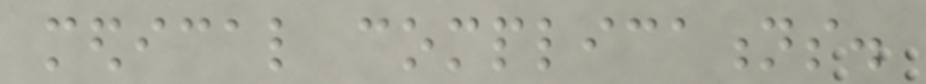medical complications.
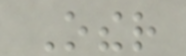Other
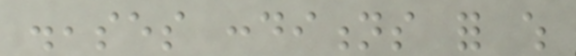diseases conditions for which
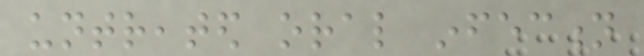untreated oral infection
